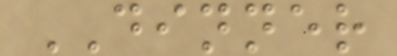DINNER
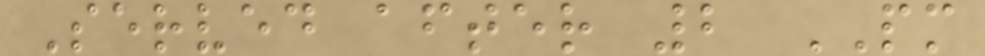Served after 2 PM
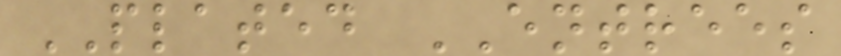PLATED ENTREES
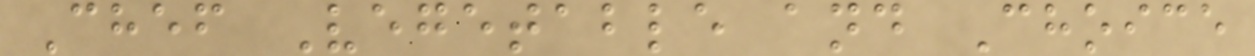Chef Vegetable and Choice
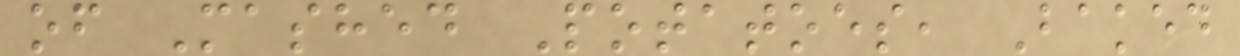of Mashed Potatoes, Baked
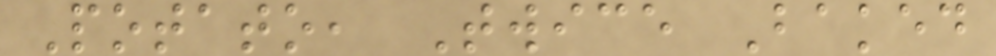Potato, Twice Baked
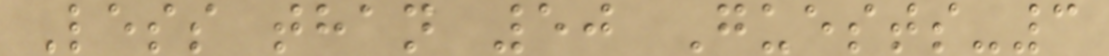Less than 50 Guests-3
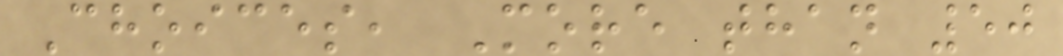Choices, More than 50
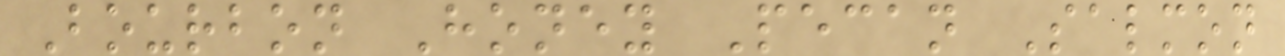Bourbon Honey Pecan Salmon
